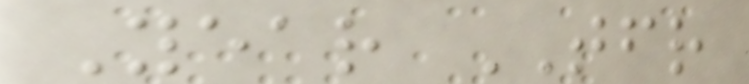Year TFR
